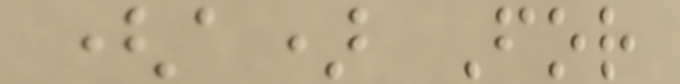(a) For
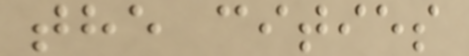the cities
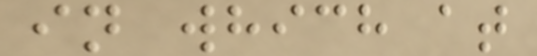in which at
